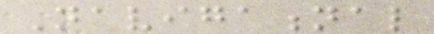Navigational
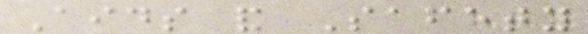Aids and Safety
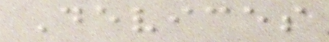Devices
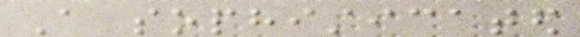A sophisticated
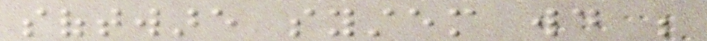software system would be
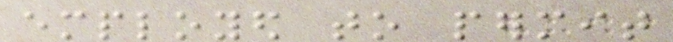employed to permit
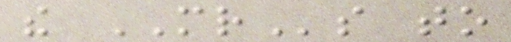the MRs to
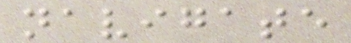navigate
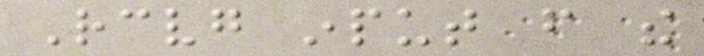Receiving input from the
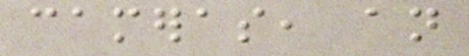cameras, an
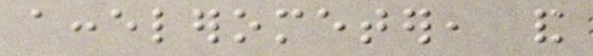accelerometer, and
